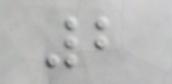2
